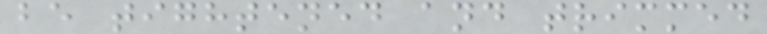be tightened and trimmed
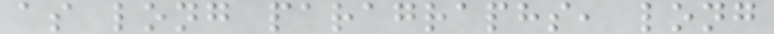as long paragraphs, long
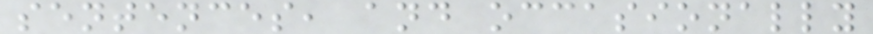sentences, and occasionally
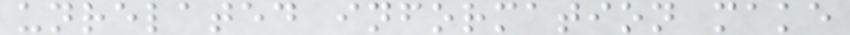unrelated information make
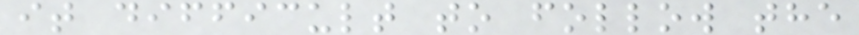it difficult to follow the
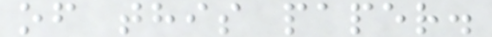of this paper.
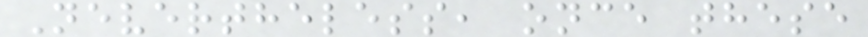Nevertheless, once these
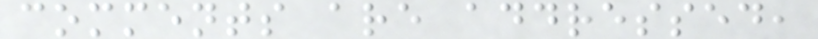comments are addressed,
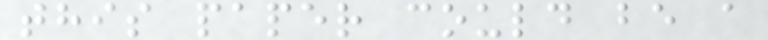this paper could be a
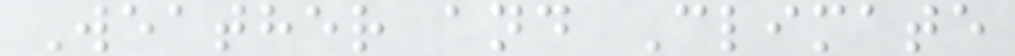Weather and Climate
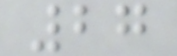27
